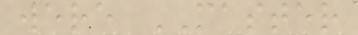were MASTER
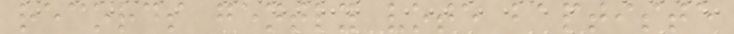records gently vote baptiste
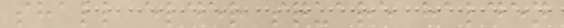shall elder square halden
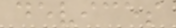devices
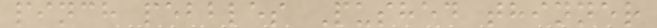pinch pebbles Pushed thinner
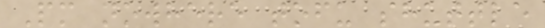Pm nowhere tofu shuttle
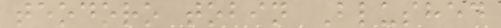teodoro tobin Blushed
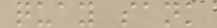quay sank
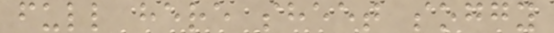full here sheet soggy
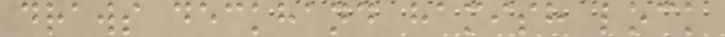draws deckhand hamish lock
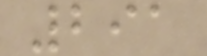291
